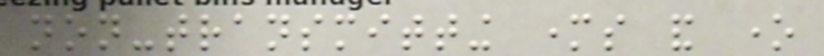non-transmitting mothers and one
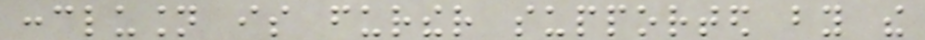conclusion is further supported by the
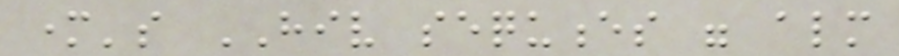mother's HIV sequences were almost
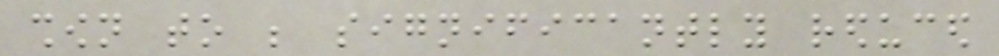shown to be significantly reduced
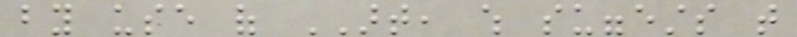by use of ART, which suggests that
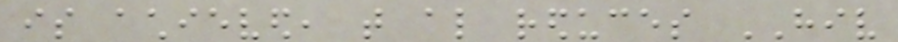is achieved, that also reduces HIV
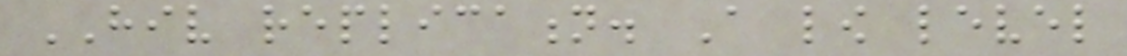HIV replication. A low level
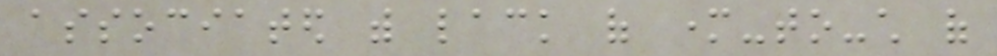associated with lack of mother-to-child of
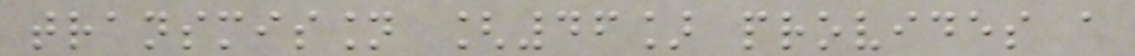transmission [46] provides a
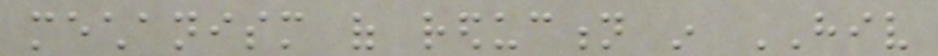mechanism of reduction in HIV
